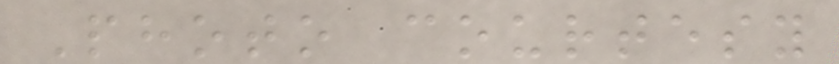Photo courtesy
